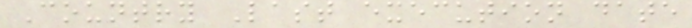Country Last execution date
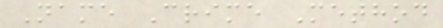Name Crime Method
